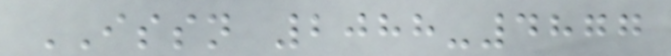ISSN 2088-4877
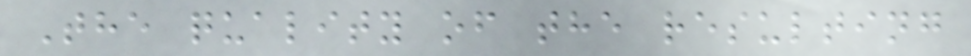The quality of the resulting
